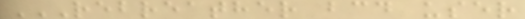REBREATHER BCD USER
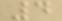4
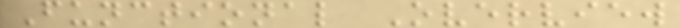Functional Overview
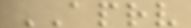APRV
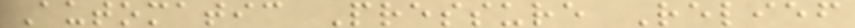Automatic Pressure Relief
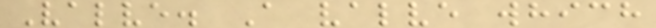Valve. A valve which
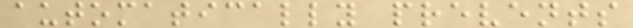automatically prevents
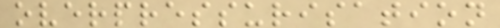overpressurisation
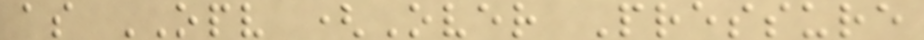as OPV (Over Pressure
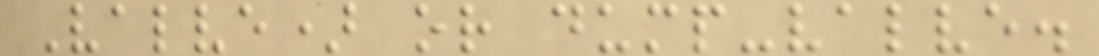Valve) or dump-valve.
